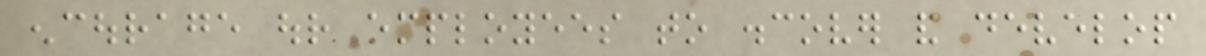encourage our employees to discover and develop
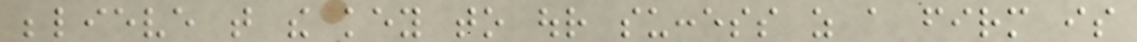believe that the key to our success as a firm is
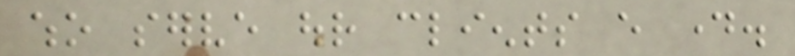who serve our clients every day.
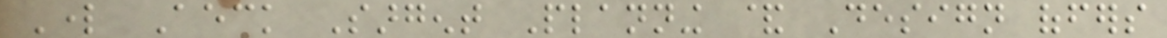Lord Aeck Sargent Planning & Design offers
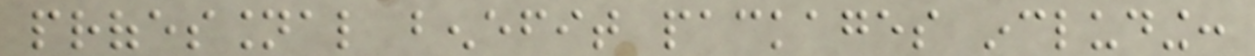professional benefit packages including:
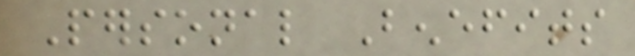Personal Benefits
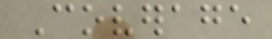Coverage
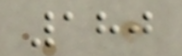180
